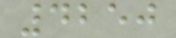4250
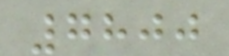7800
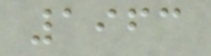1963
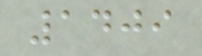1409
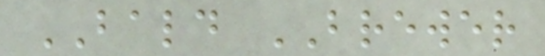BALD BREWER
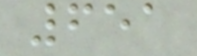651
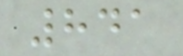841
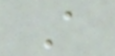A
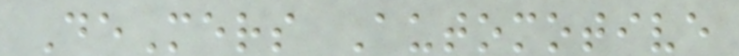DeMers Automotive
